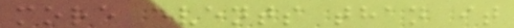more events than it
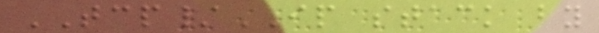TCP/IP stack by
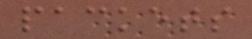packets
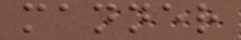manner
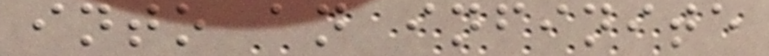into an infinite
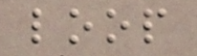loop
